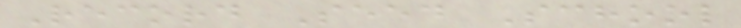Record Seed School
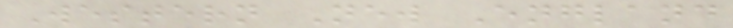Western New England
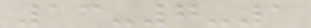13-7-1
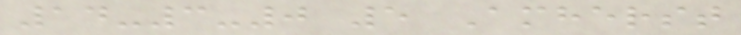14-3-0 5 Amherst
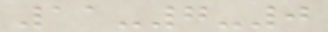11-7-0
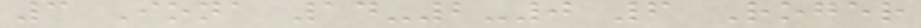3 Iona 14-2-0 6 Roger
